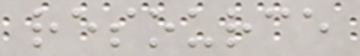resource
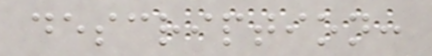description:
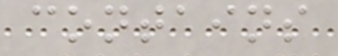contains
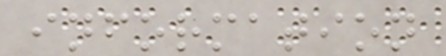information
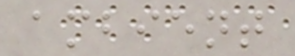ambient
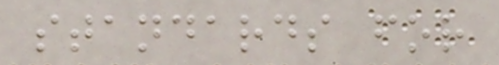standards for
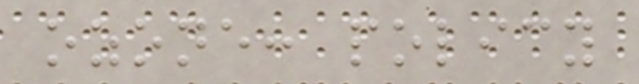ozone: policy
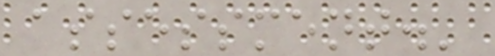assessment.'
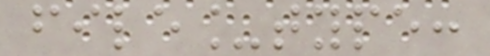file_type:
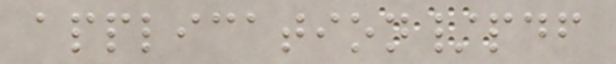application/pdf
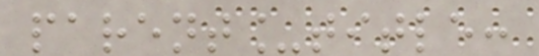parent_title:
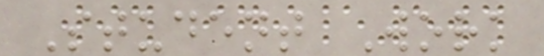Student Work
